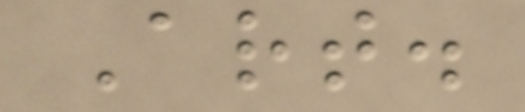Art.
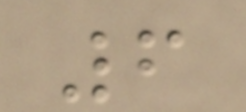6
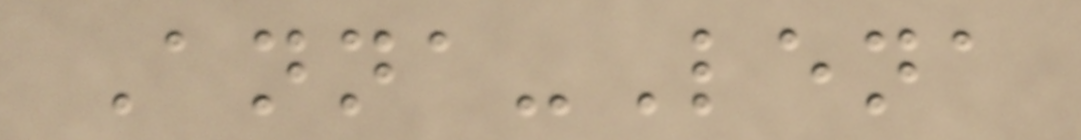Anna-Lena
